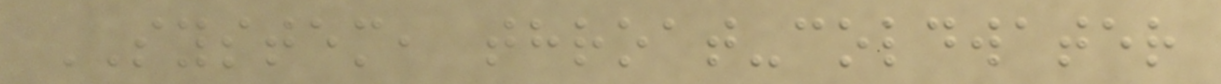SYSTEM, throat-coldwater
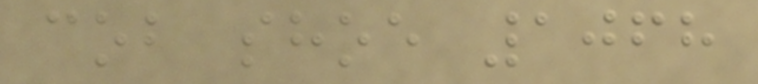cob shoe 1068
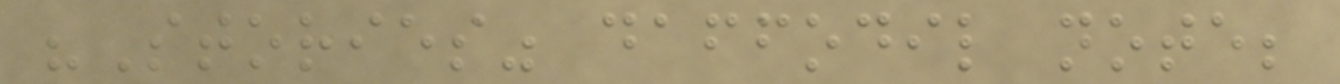"Stories" daffodil note;
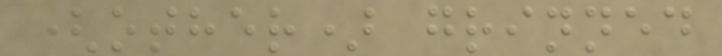(other) grinned
